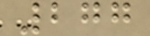277
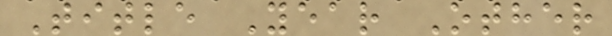Title Year Other
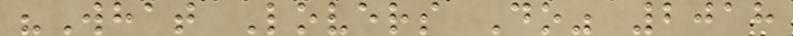"What Lovers Do" 2018
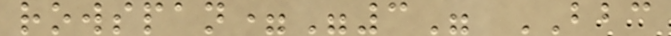rowspan="3" BBC
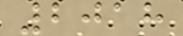2018
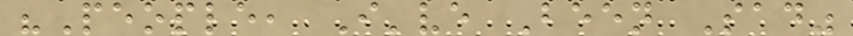"People, I've Been Sad"
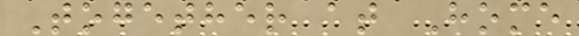Together at Home
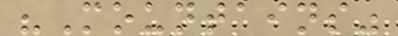"Mountains"
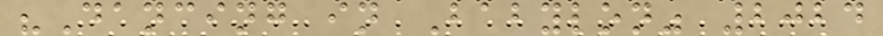"Dancing in Babylon" 2024
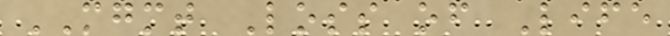MGMT Loss of Life
